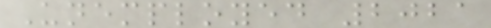Unemployed 2021
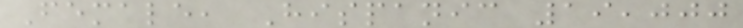Female, Hispanic 19,000
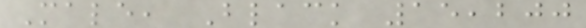Male, Black 15,200
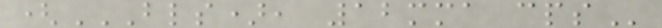(BLS), 12MMA CPS
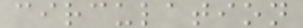circulation
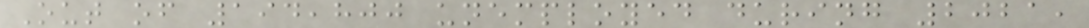Out of 194,800 unemployed during 2021,
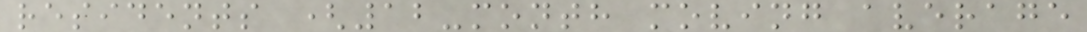residents (12-month moving average
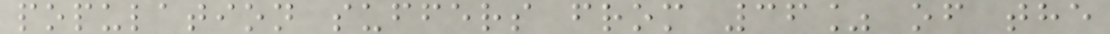population suffers from 36% of the
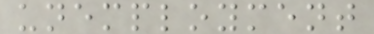unemployment
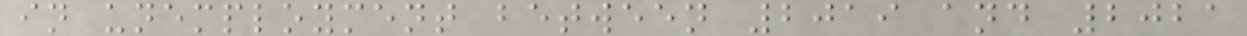in unemployment between 2019 and 2021
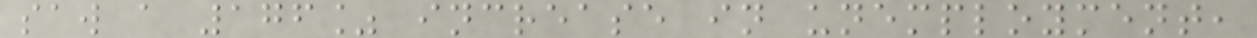saw a 176% increase in unemployment,
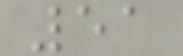51
